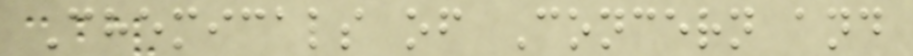Chemicals of Concern and
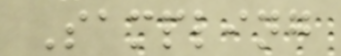Sampling
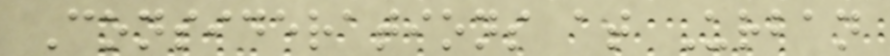Considerations at Urban
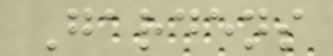Gardens
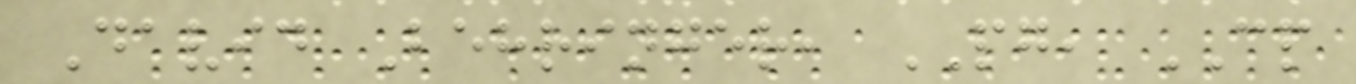David Behringer, PG, CP
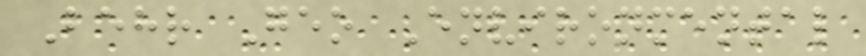Behr Geo Environmental
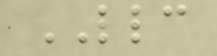LLC
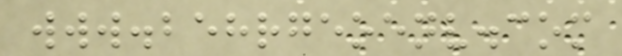www.behrgeoenv.com
